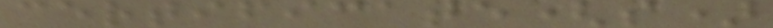certificate(s)
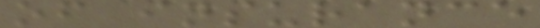of insurance
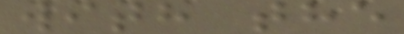with the
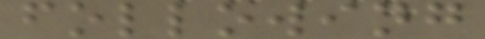following
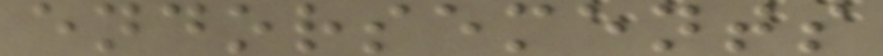endorsements
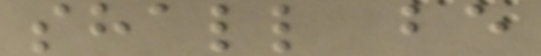shall be
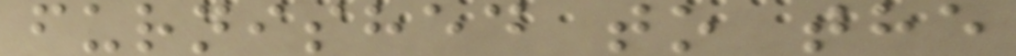furnished to the
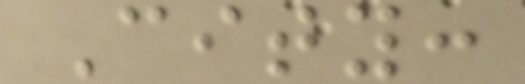City:
